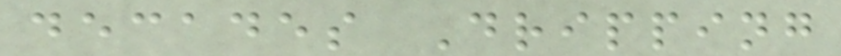decades Dripping
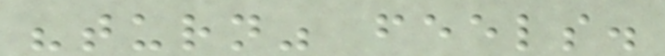"turn" feels.
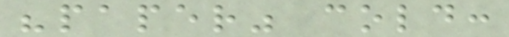"paper" cold:
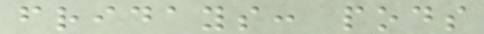fridays: pods
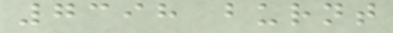7398 burnt
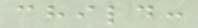child:
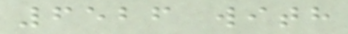6526 with
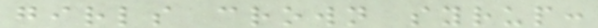girls crown syrup:
